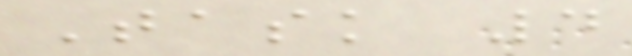Task 4
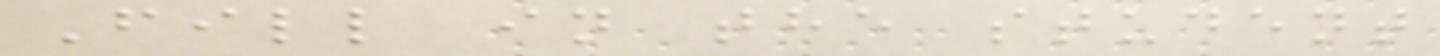Fill in the student
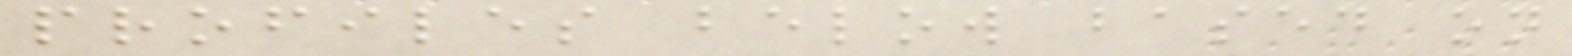profiles below based on
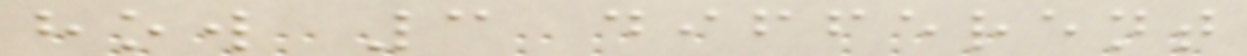how 3 different
